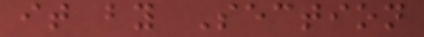it by Section
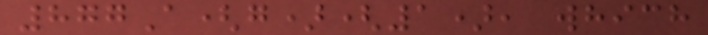877A(g)(1), which
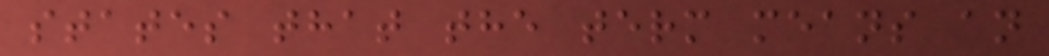states that the term means an
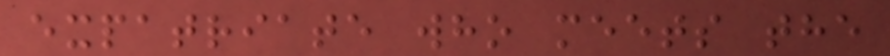expatriate who meets the
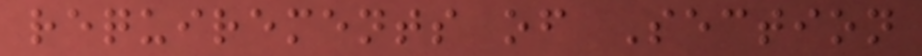requirements of Section
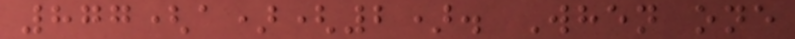877(a)(2). When one
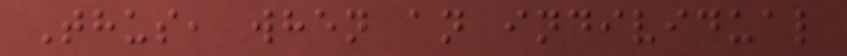Thus, when an individual
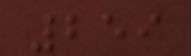259
